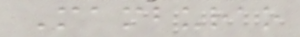Mamburao
